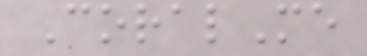CoralMe
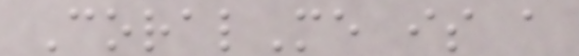CoralMe is a
